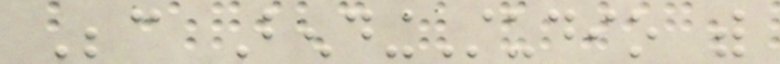Because BendingStudio with
